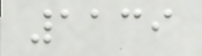1139
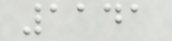1141
